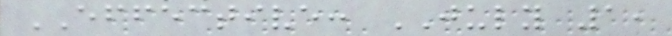EFFECTIVE: JULY 1,
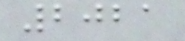2021
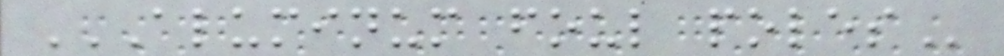ALUMINUM FOUL POLES
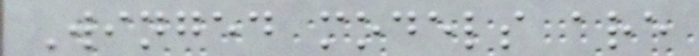Winged models are
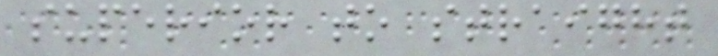superior to straight
